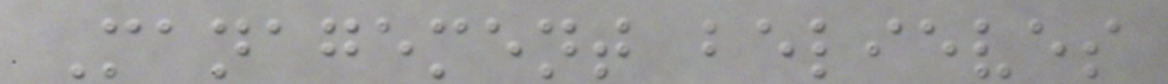Management believes
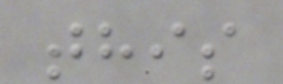this
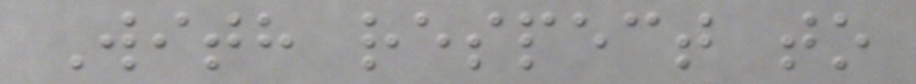With respect to
